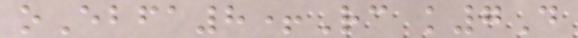oEbfa8+Rc k7D
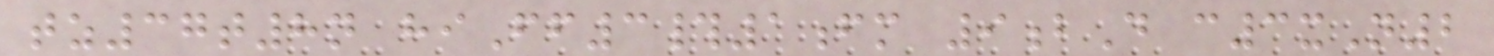tz37t8n hiFf3#1fm 9bD c3xN2
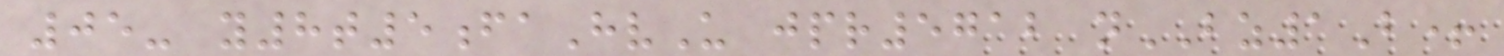05- y8t5faHvU jpr5712 nBZ1B+
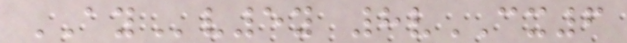AYv5y 8vCX6
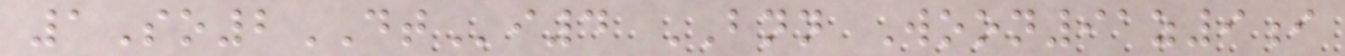1So2DTi4 BNN Woon91z9i
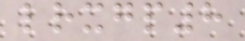lrxgp8
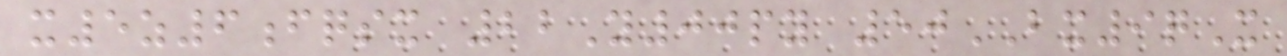x5z6fqsx 22Y00py 50BX9qX
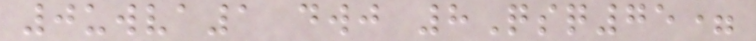0uwva1 dwj 8Qsq75=
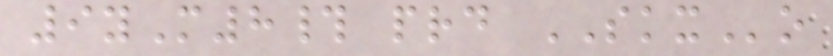9yM8# prd SKXo
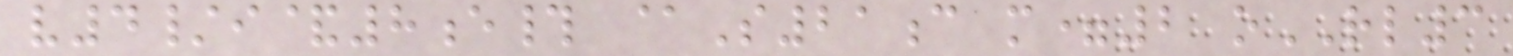v4/i&8e# @S21c m=2 oRL3
